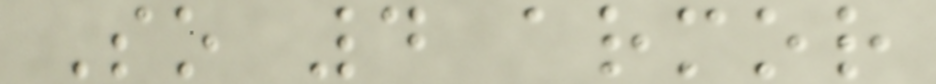So 4 armor
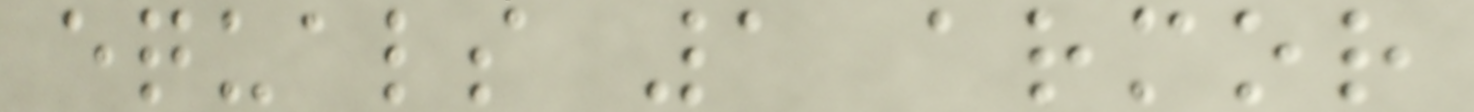equals 1 armor
